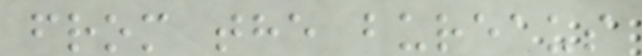from the bureaus
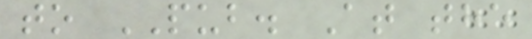to PUB. At the
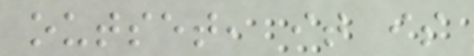outset, it is
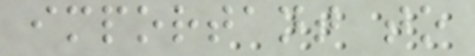important to
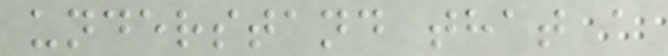understand that a
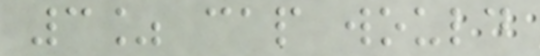3% cap would
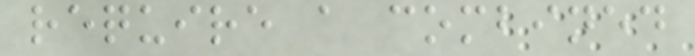require a combined
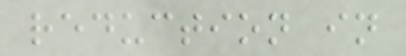reduction in
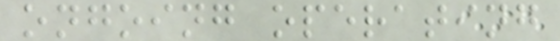ongoing operating
